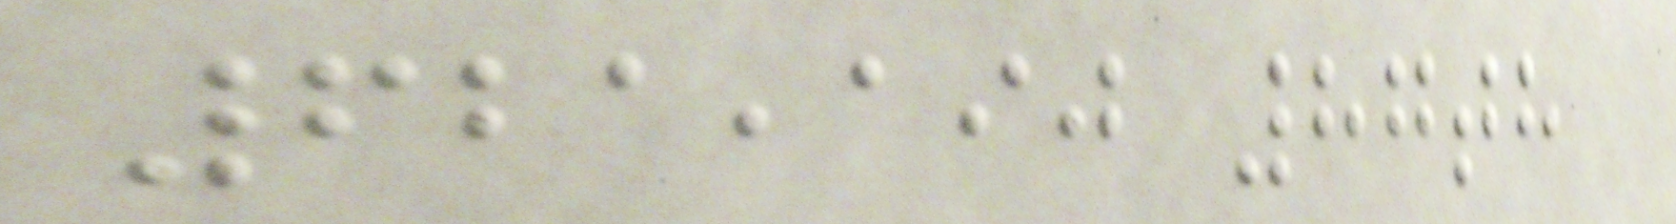621,190 87th
